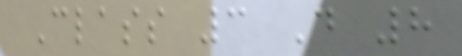Class 3 D 8
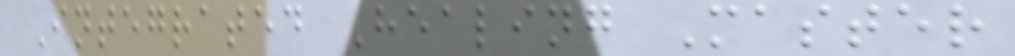Integrated Healing Master
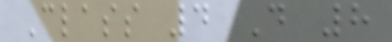Class 4 D 8
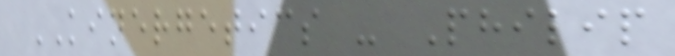KINERGETICS - Philip
